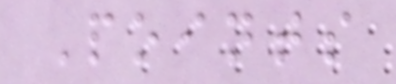Points
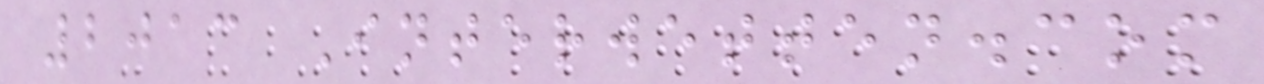2013 Interwetten.com
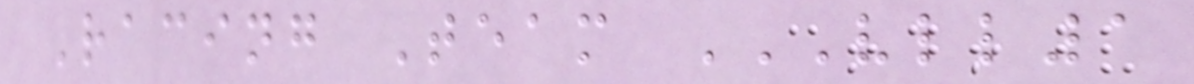Racing Team VLL1
